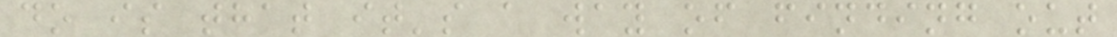do is that it's a way of finding out
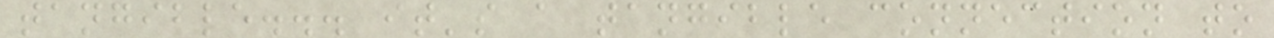tangible... it's a tangible connection to
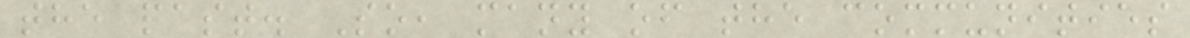the past. So, many of the communities
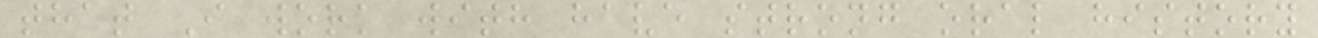that I work with have strong oral history
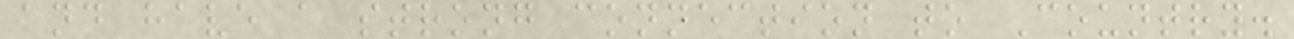and have a strong connection to Country.
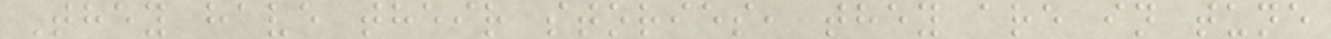They have their stories, they are in tune
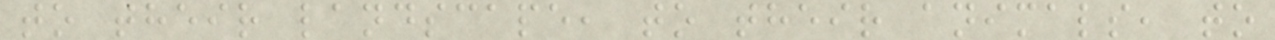to their landscape, to their animals, to
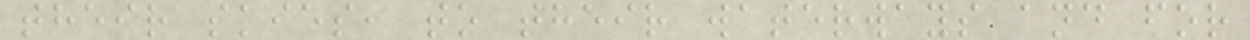their skies, to their waterways and for
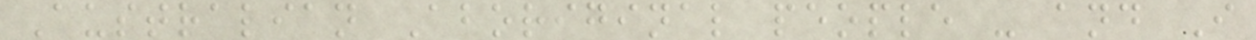Australian Aboriginal people - and I
